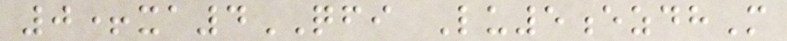0+xa4QFI Lu5ezdhM
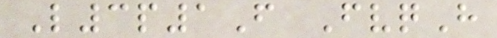L3p1F FvqH
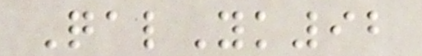QalYk92
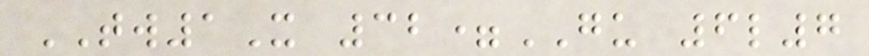TW1X 32=GU 6l7
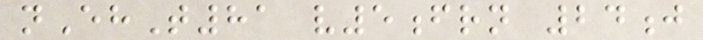nEhT81 v5frn 24j
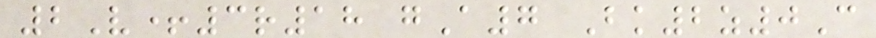2V+3r18 gA7 Bk2z0C
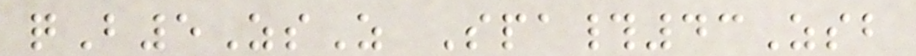qB5ZsZ Spa#43Zsb
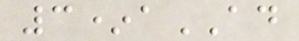3*aAD
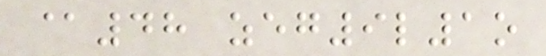@48 zeg9l1o
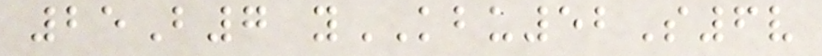25B7 yKBU52S6v
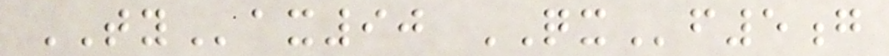TYax90 QXf5g
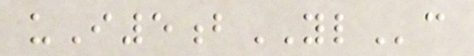uI5bYLc
